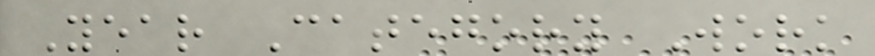Year Category Work
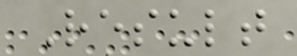Result
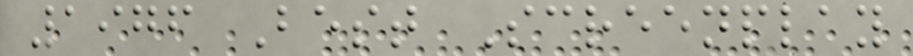1976 Best Screenplay
